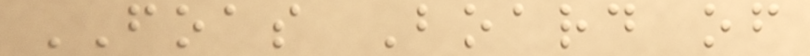FOAS Board of
